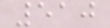510
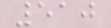510
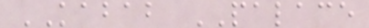KABAB PALACE
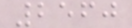2560
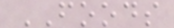FOODS
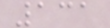131
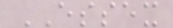ESSEX
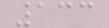133
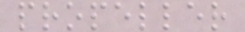propeller
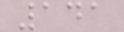141
